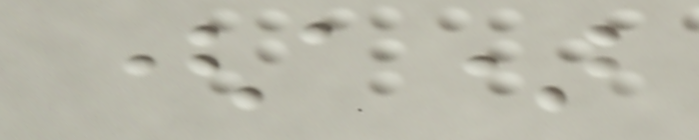(a)
